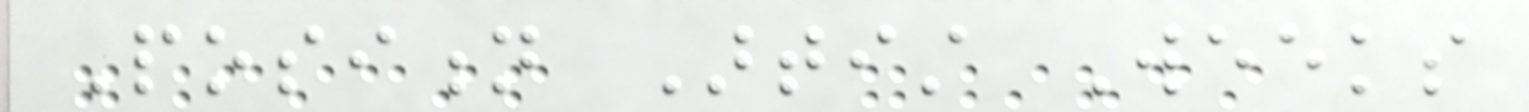Position Artist Weeks
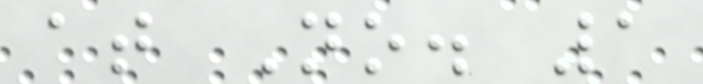at No. 1
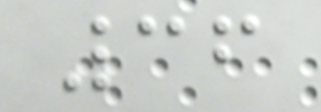36
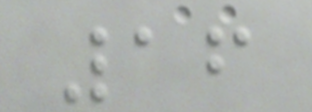16
